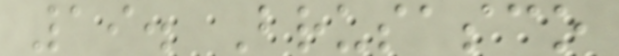19. Brusasco
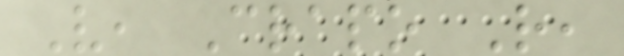V, Crapo R,
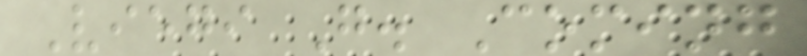Viegi G. Coming
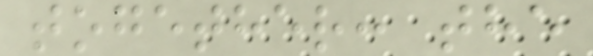together: the
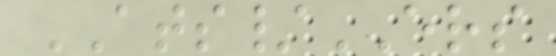ATS/ERS
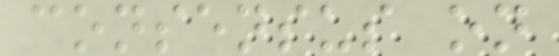consensus on
